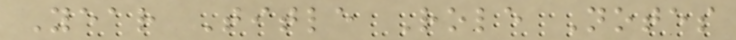Year Title Role Notes
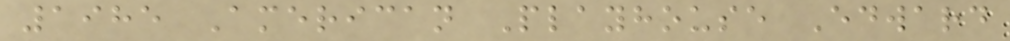1985 American Playhouse Edward
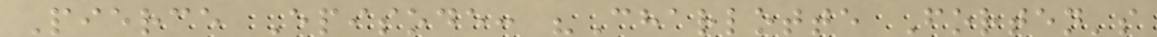Pierce Episode: "Charlotte Forten's
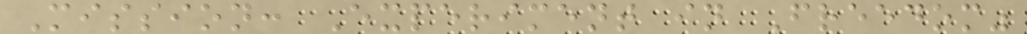Mission: Experiment in Freedom"
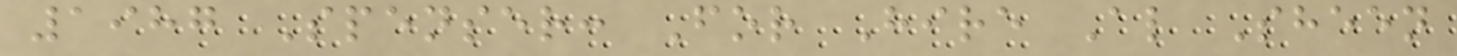1987 Spenser: For Hire Al Sheen
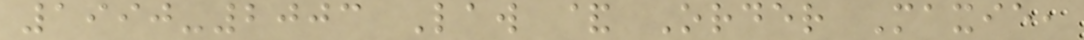1990-2003 Law & Order Maxie,
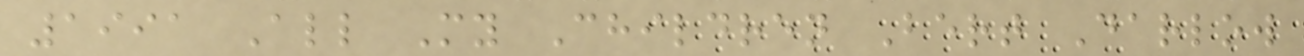1991 All My Children Bert Darlow
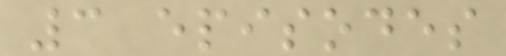3 episodes
